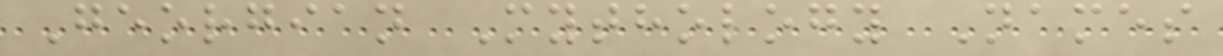Georgian Mythology Names
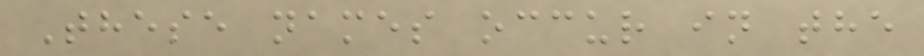These names occur in the
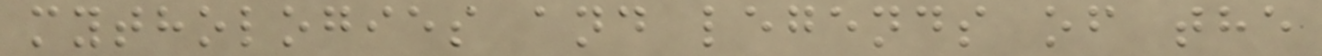mythologies and legends of the
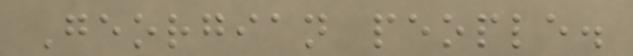Georgian people.
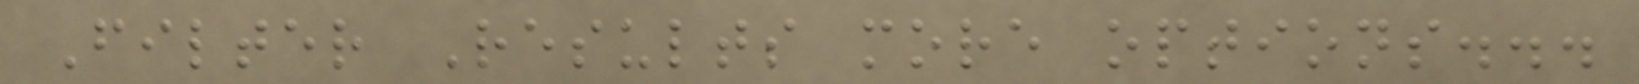Filter Results more options...
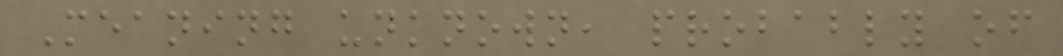Meaning unknown, probably of
